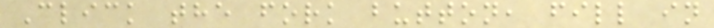Click the fork button, fill in
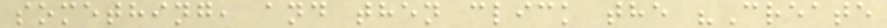something, and then click the "Create
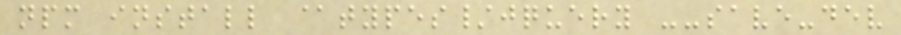npm install @types/jquery --save-dev
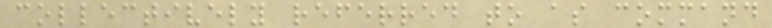collectively referred to as command
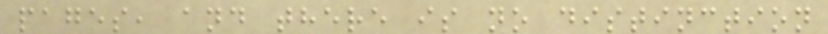pages, and there is no distinction
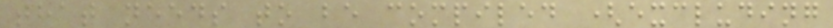that needs to be compiled (excluding
